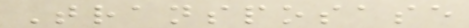Transposase
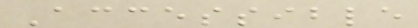Accessible
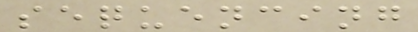sequencing
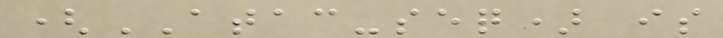(ATAC-seq) is
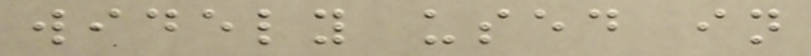widely used in
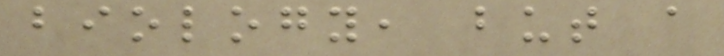biology, but a
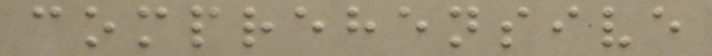comprehensive
